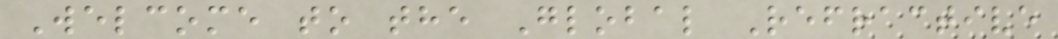Welcome to the Global Refractive
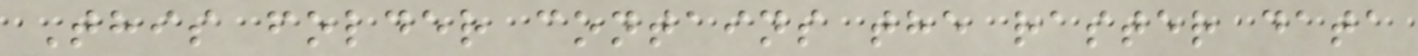This folder contains the raster data
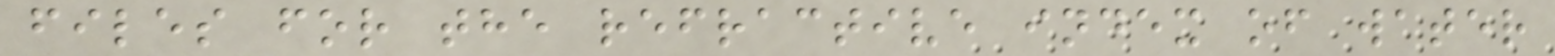files for the refractive index of water
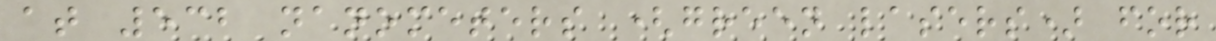at 532 nanometers (green lasers) for
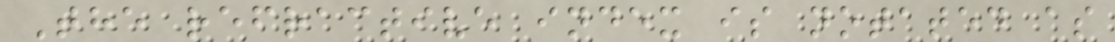The refractive index is notated as
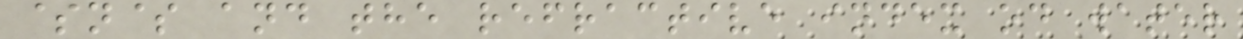$n$ and the refractive index od water
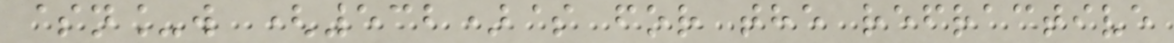$n_w (532)$ for the refractive
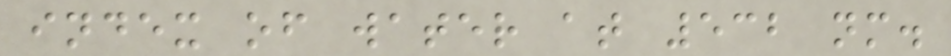index of water at 532 nm.
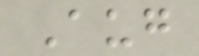Aug
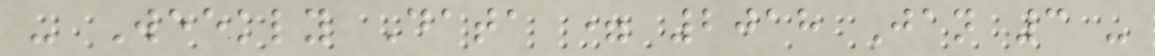- Weekly Data = 2018 Jan 3 -
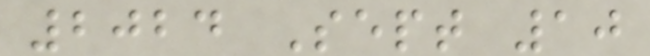2024 Sept 10
